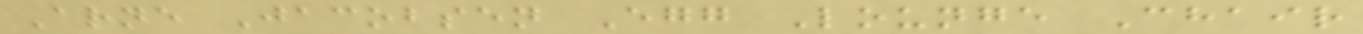Arne Jacobsen Egg Lounge Chair
